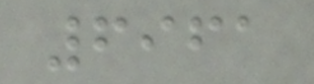6961
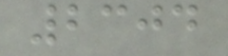2304
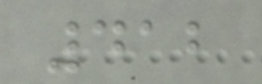412
